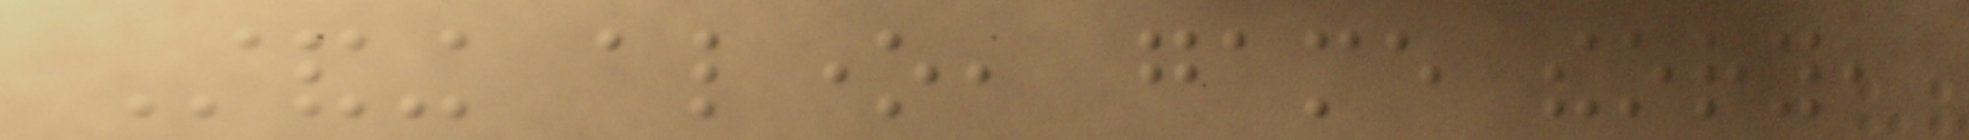Standing alone, game theory,
